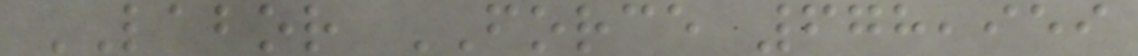LABOR FORCE 678,959
